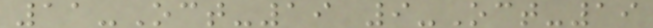11-Oct-19 9-Oct-19
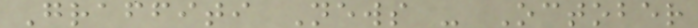Graffiti News - October
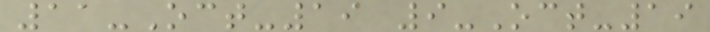11-Oct-19 9-Oct-19
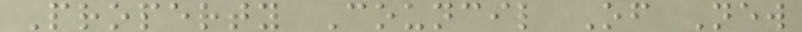Property Council Of New
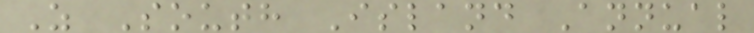Z South Island Annual
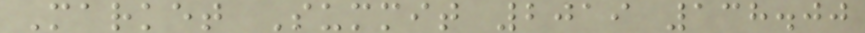Market Summit 2019 138.00
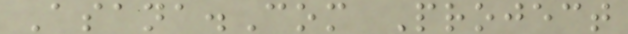Asana.Com Project
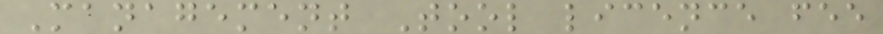Management Tool licence fee
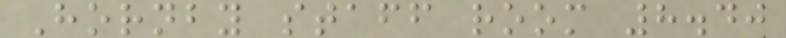Hornby staff room 8.40
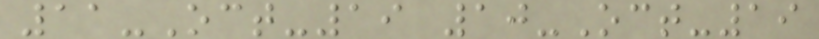11-Oct-19 10-Oct-19
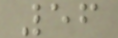56
